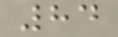84
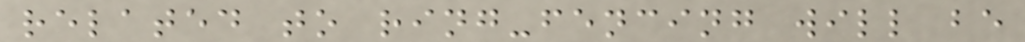related to ring-fencing will be
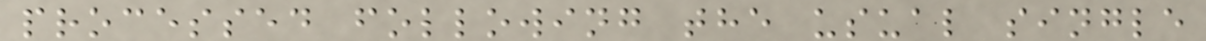processed following the usual single
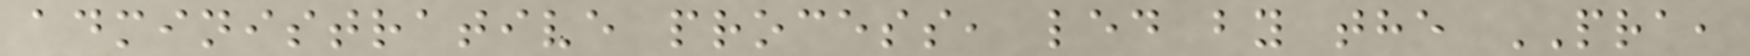administrative process, led by the PRA,
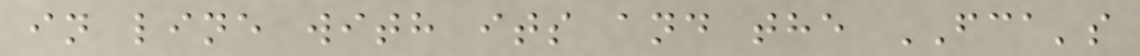in line with its and the FCA's
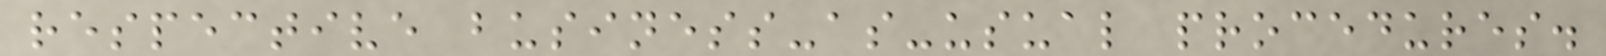respective business-as-usual procedures.
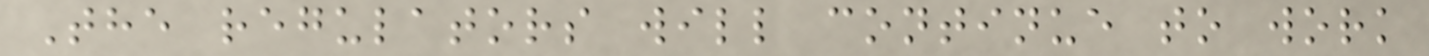The regulators will continue to work
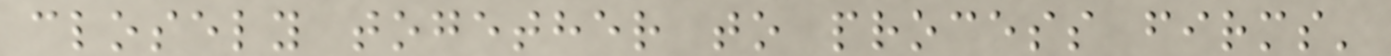closely together to process firms'
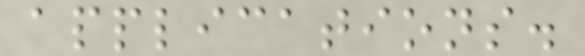applications.
